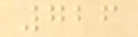726
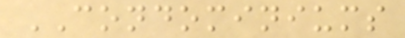CONDOMINIUMS
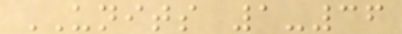UNITS 1-36
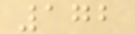172
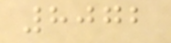8072
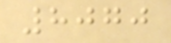8070
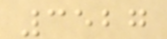3527
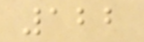122
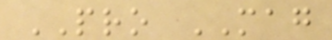PRO MAG
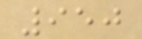950
